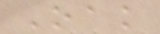Oak
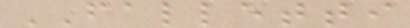FALLETTI
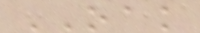OAK
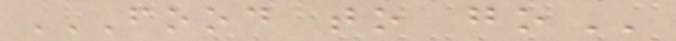FOOD TO GO
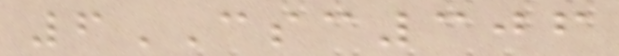6CSC306
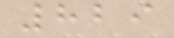829
